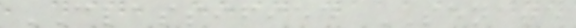CLASSIFIED SENATE
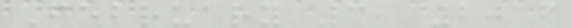February 3, 2016
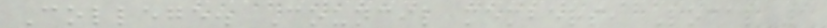College. Council members, Local 1
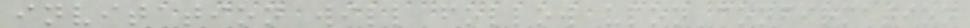invitation will follow upon confirmation
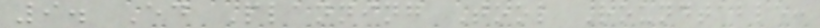9. Ed Planning Tool Roundtable:
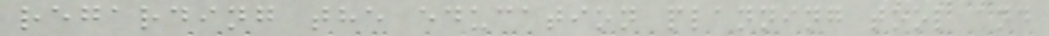regarding the education planning tool and
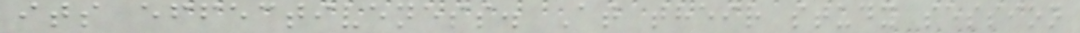its effectiveness. At their study session
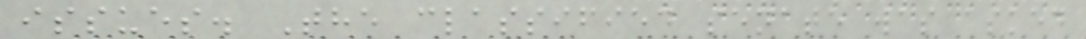issues. The classified senate was asked
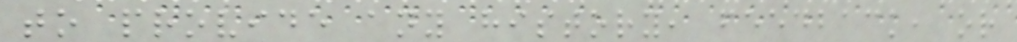to provide any history, feedback, or
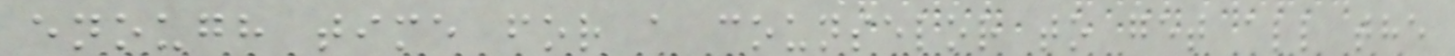enough time for a counselor to get all the
